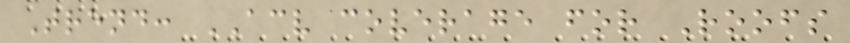Trend: ACV coverage for Roofs
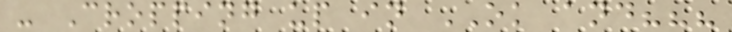- Cropping up in OK and???
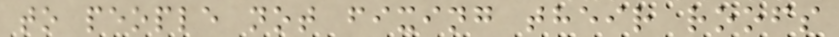to people not fixing their roofs
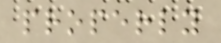properly
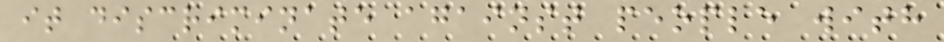it discriminate against people with
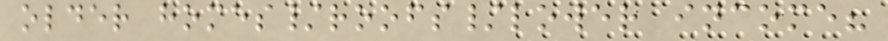older homes/roofs/lower income?
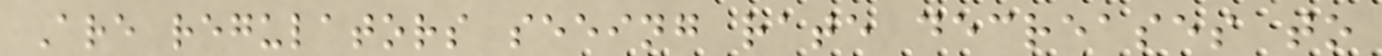Are regulators seeing rate decreases to
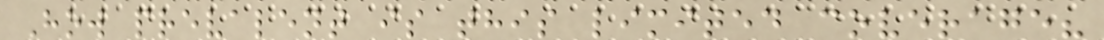How prevalent is this limited coverage?
